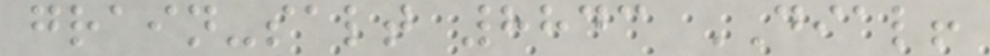grain-salt 8843 DIAL!
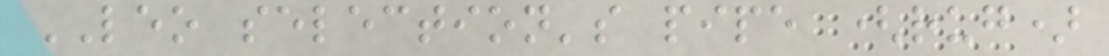LEO selection's pipe (rug)
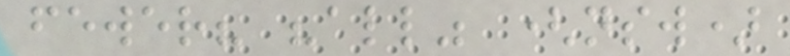fewer? "all" (nsw)
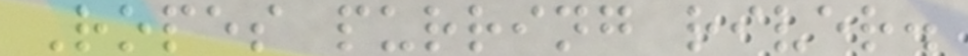Ropes purring river.
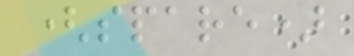(spare)
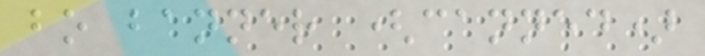bo banner (canned)
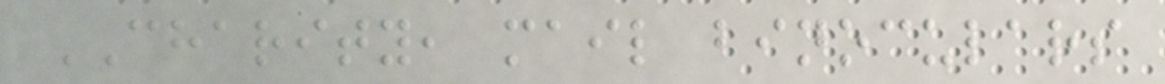CHARITY, mail binoculars
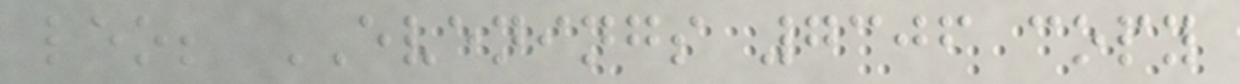leo; EVENINGS 7306 copy
